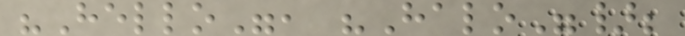"Hello", "Halo"};
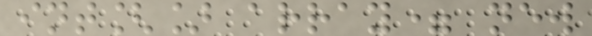int[] array= new
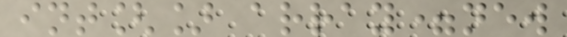int[] array=new
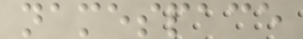namespace
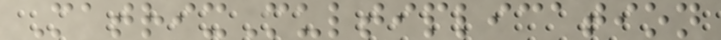MatrixMultiplication
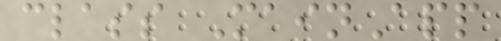class MainApp
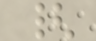{
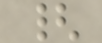{
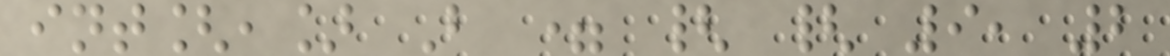int[,] B = { { 9, 2
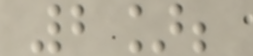2];
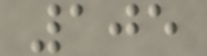105
